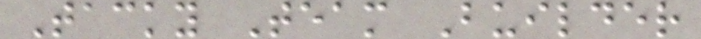Tacky Team Builder
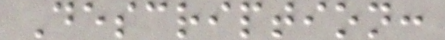Description:
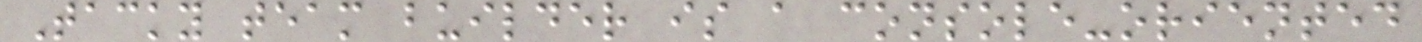Tacky team builder is a console-oriented
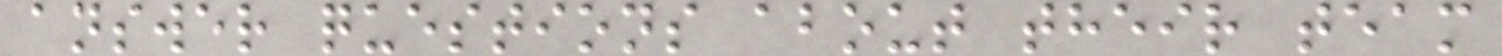answer questions about their team
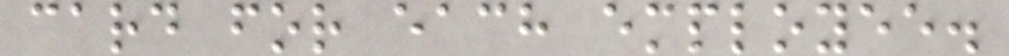card for each employee.
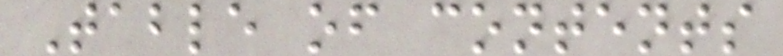Table of contents
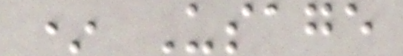* Usage
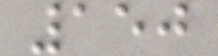150
